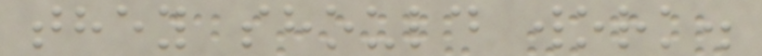they should work.
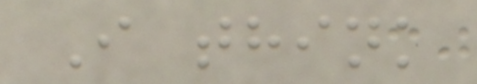I think
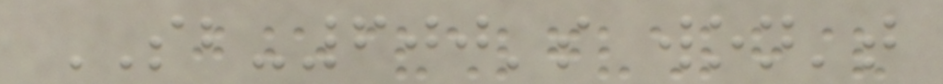SB-600's won't
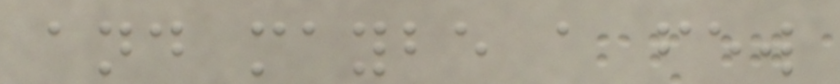and maybe a few
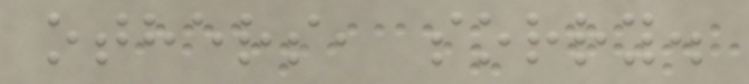others, sorry.
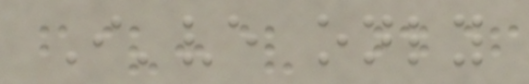I've only
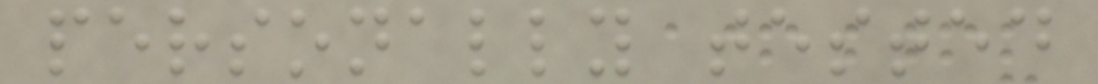personally tested
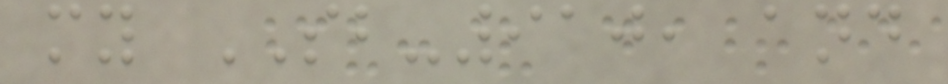my SB-910, and
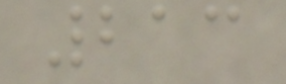213
